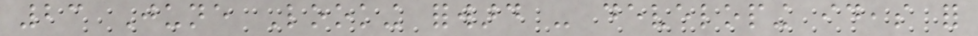23 June Looking forward - developing ideas for
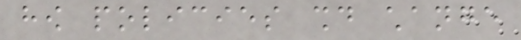how policies should change
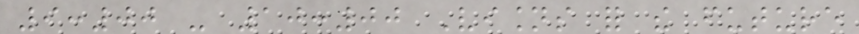9:00 - 10:00 Visions for the future
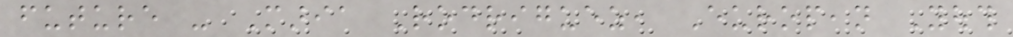future - Maria Rodriguez, European Youth
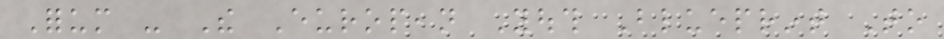Forum - The European Youth Blueprint To
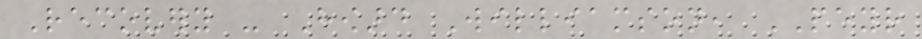Recovery - Howard Williamson, PEYR
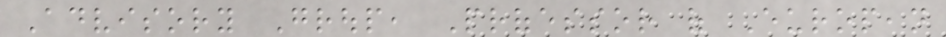Advisory Group, Professor of European
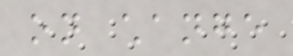on change
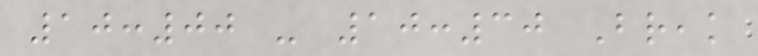10:00 - 10:30 Break
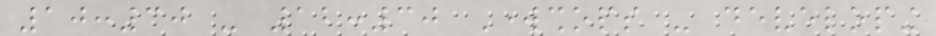10:30 - 12:30 Workshops - developing
